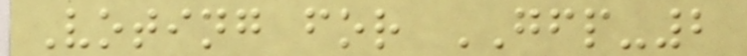Voting for GFP-2
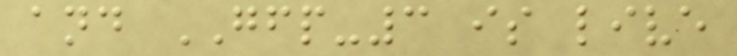and GFP-3 is live
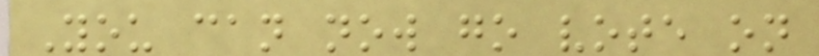You can now go vote on
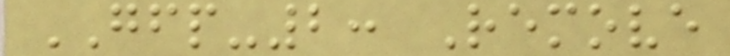GFP-2: Remove
